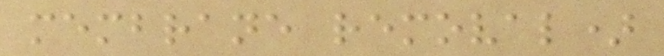membrane removal)
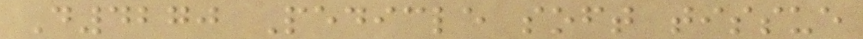D4270 Pedicle soft tissue
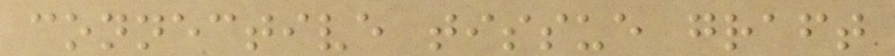connective tissue graft
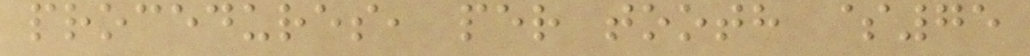procedures, per tooth $75
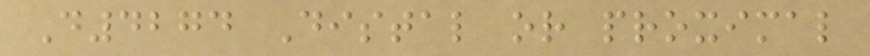D4274 Distal or proximal
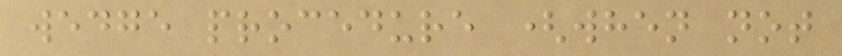wedge procedure (when not
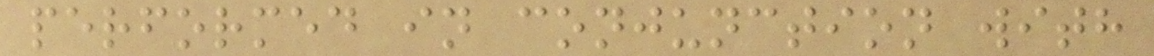performed in conjunction with
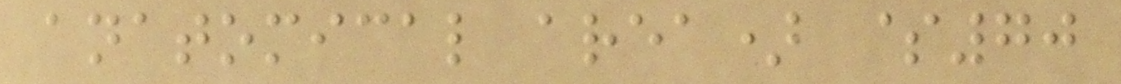anatomical area) $70
